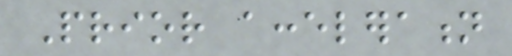Prior acceleration
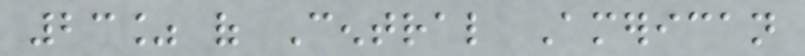23% of Central American
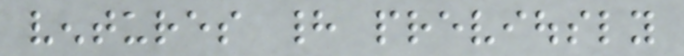ventures had previously
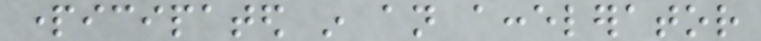participated in an accelerator
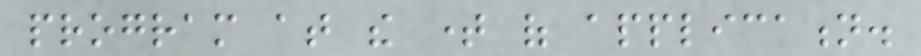program at the time of application.
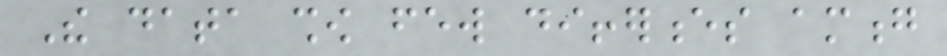The data show few differences among
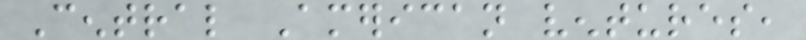Central American ventures,
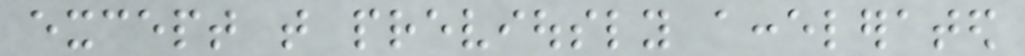except that previously accelerated
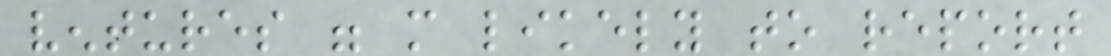ventures were more likely to report
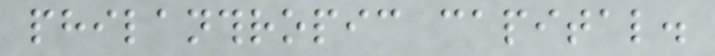philanthropic capital.
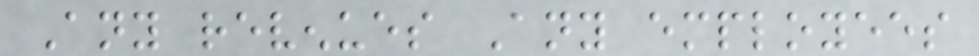Any revenues Any employees
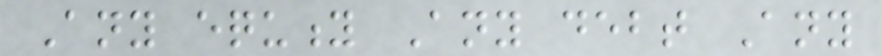Any equity Any debt Any
